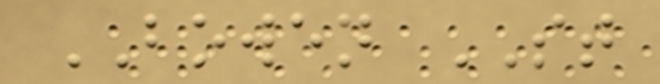BOWEN ST
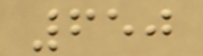650
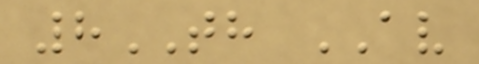8TH AV
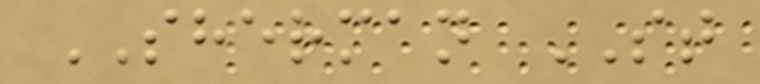SHERMAN ST
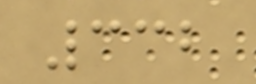332
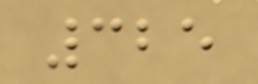325
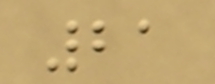21
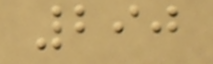290
